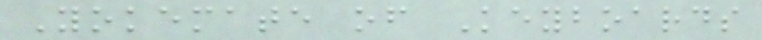Yokemate of Keyboards
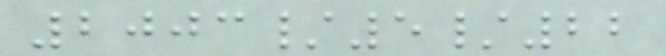2003/5/22
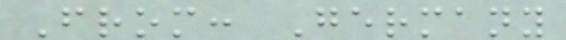From: Germany
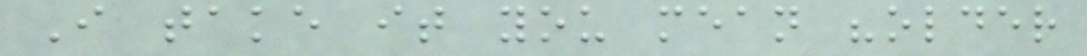I take it you mean "older
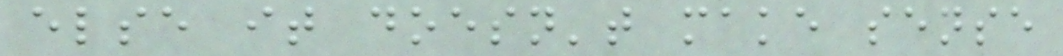else it doesn't make sense
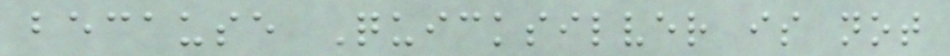because Quicksilver is not
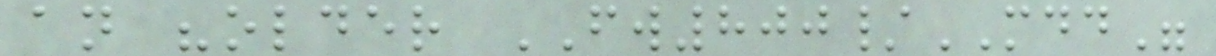an "older FW800/MDD"
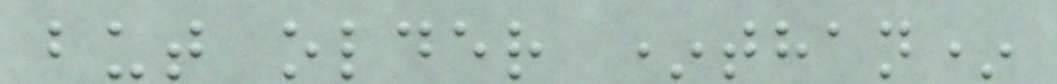but older *than*
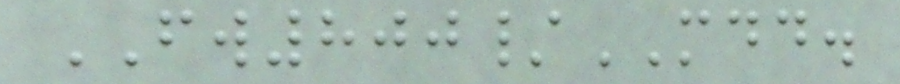FW800/MDD.
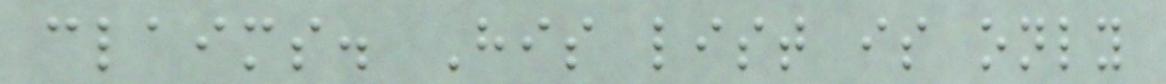claims. His list is only
